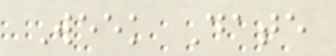Week Date
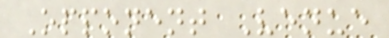Opponent Venue
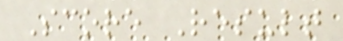Score Result
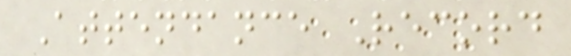Attendance Record
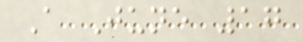A June 17
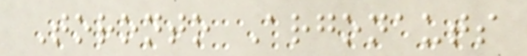Toronto Argonauts
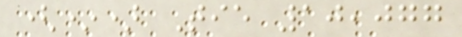(*) Tie 10,077
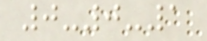0-0-1
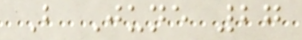B June 27
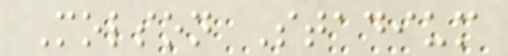Molson Stadium
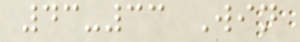43-33 Win
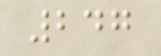247
